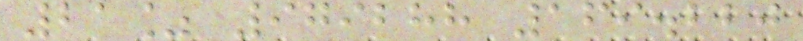21% 979288 169.220
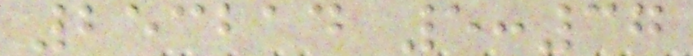253214 5:37
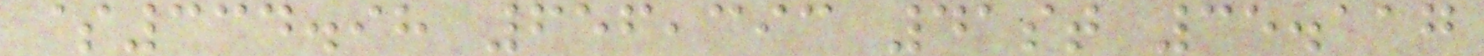$334.98 656,393 41st 35.117
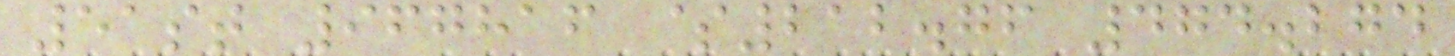51st 967816 $212.76 474.274
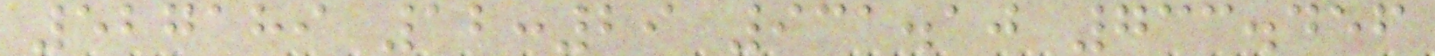527189 12:29 931.10 733.456
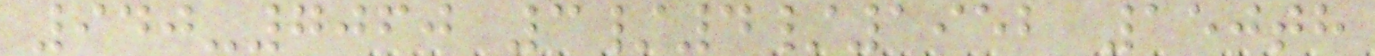940-7060 3/4/1952 150th
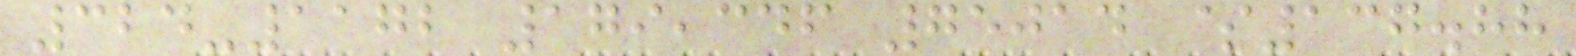324-1172 179,346 75014 $137.88
